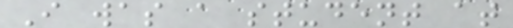I was a student at
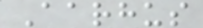Aarhus
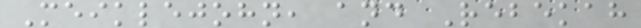Meiklejohn, and Rebekah
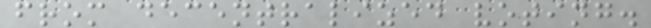from decentralized voting.
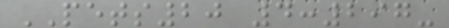PETS20 4:297-
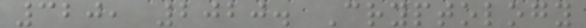320, 2020. Cryptology
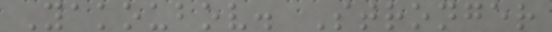Yakoubov. Stronger
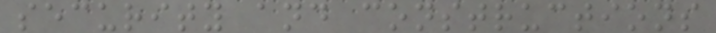security and constructions
